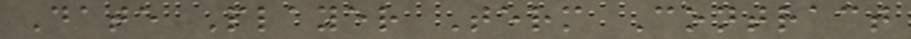Date Player Term Contract
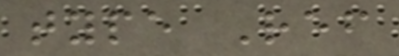type Ref
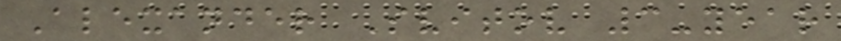Alexander Svitov 3-year
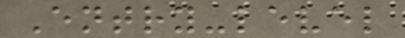Entry-level
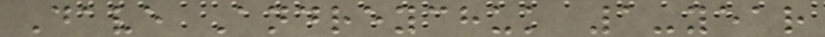Dave Andreychuk 1-year
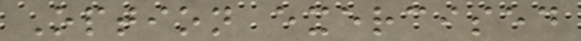Option exercised
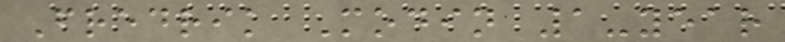Fredrik Modin 1-year
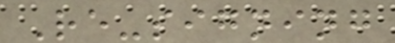Re-signing
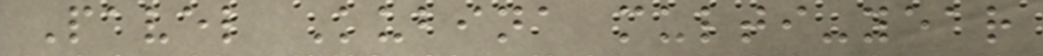Pavel Kubina multi-year
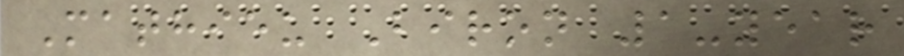Mathieu Biron 1-year
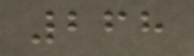268
